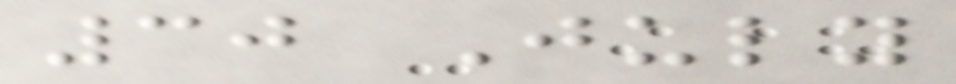30 July
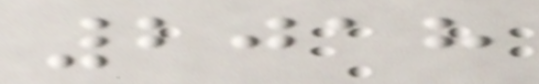2018
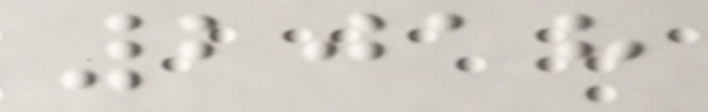2018
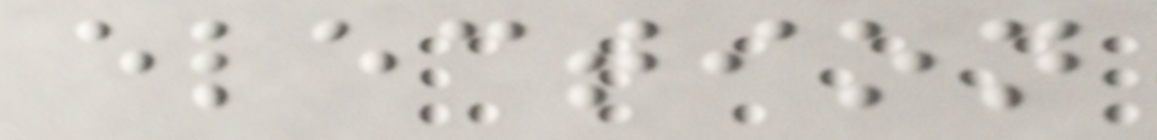election
